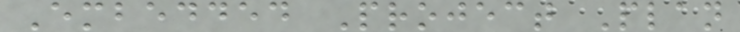Embedded Project Plan
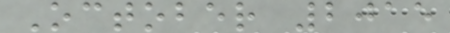October 2015
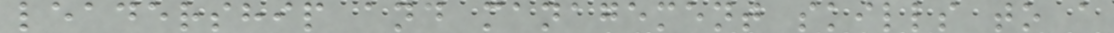leadership and management skills to a
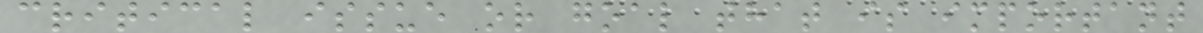critical issue or goal that is important
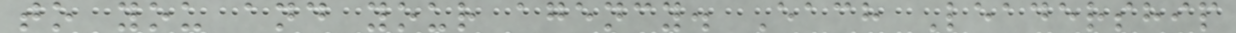to you and your agency. Each Leadership
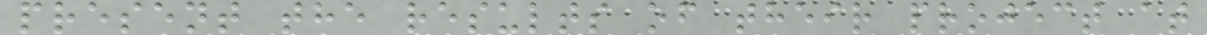present the results of their project at
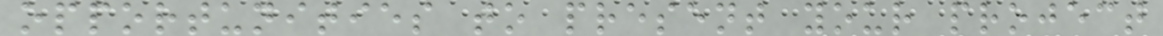opportunities to present your project
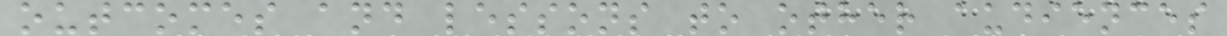outcomes and lessons to other audiences
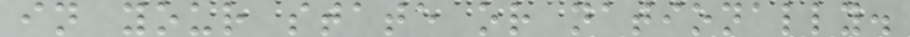in your state or nationally.
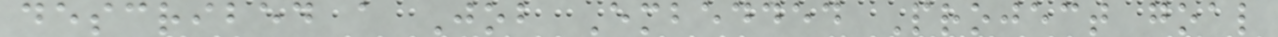described a Job Embedded Project goal
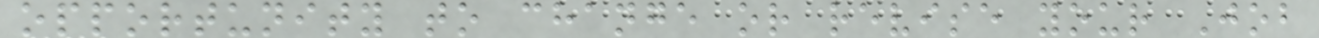opportunity to change or revise your Job
